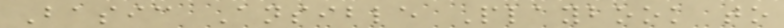Basic Ansible Playbook to
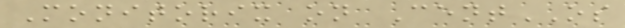Monitorix on CentOS
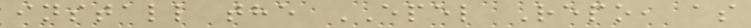install the EPEL Repo, as
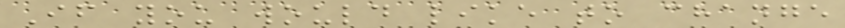If you would like to change
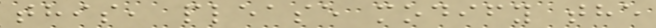this, please modify the
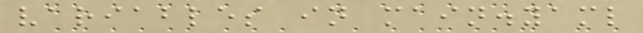variables in main.yaml
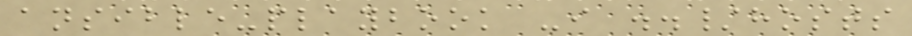ansible-playbook -i ../hosts
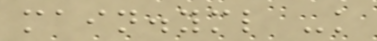main.yml -k
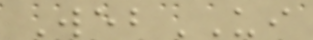WebUI
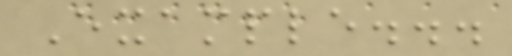Example...
